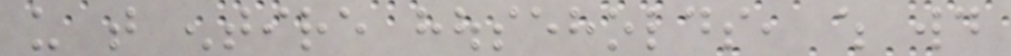us that entire households, which would
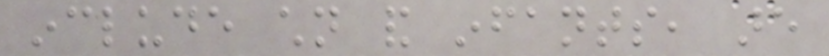include children and infants, are
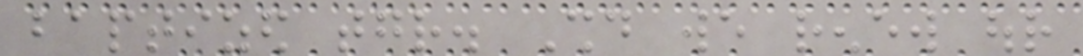baptized together. Should we renew our
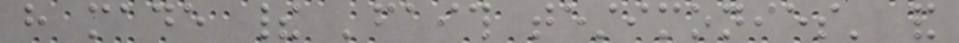have made their 'faith testimonies' and
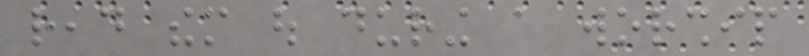read them out during a worship
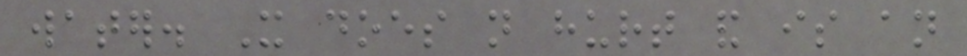water. It does not hurt and is an
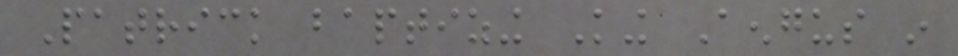Patrick baptizing King Aengus in
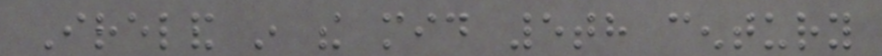Ireland in the mid 5th century
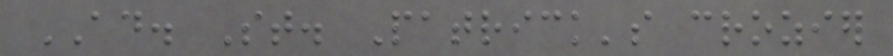AD. St. Patrick's crozier
